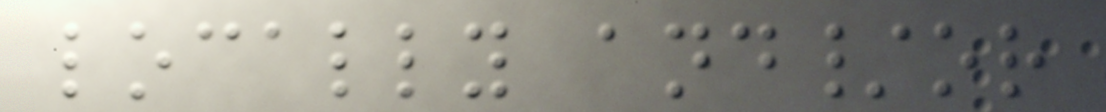locally and/or
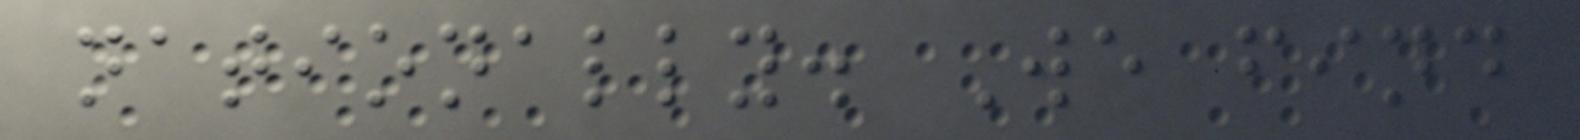nationally. We find
